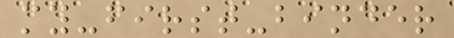my-first-binder
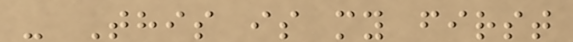- This is my first
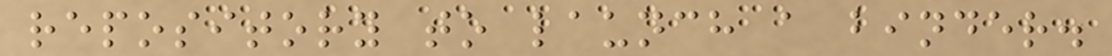repository to launch a binder.
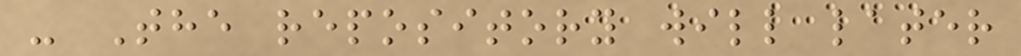- The repository will later
